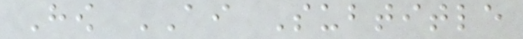How AI Subtitle
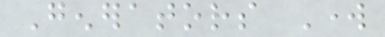Generators Work
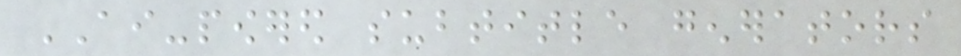AI-powered subtitle generators
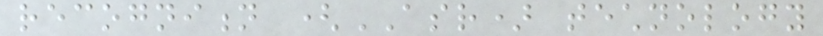recognition (ASR) technology
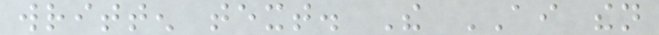written text. The AI then
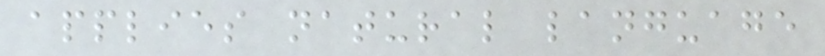applies natural language
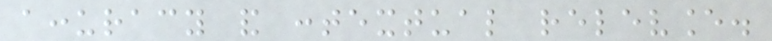accuracy and contextual relevance.
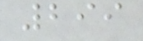299
